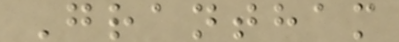Grantham
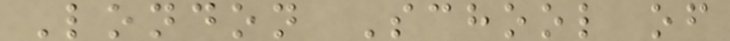London School of
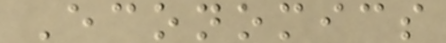Economics
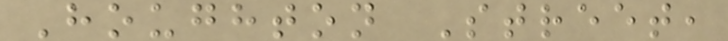Houghton Street,
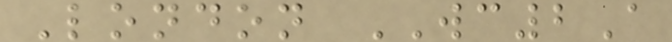London WC2A
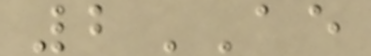2AE
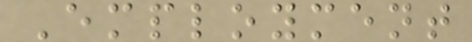Employment
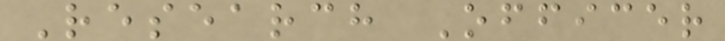Research Officer
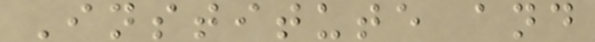Institute and
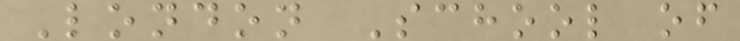London School of
